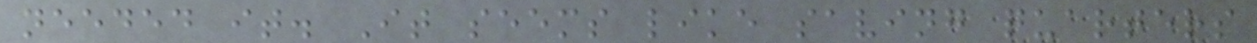needed it. It seems like saving quarters
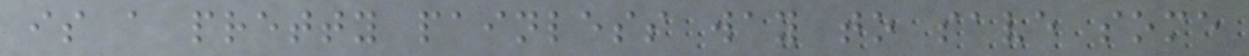is a pretty painless way to save some
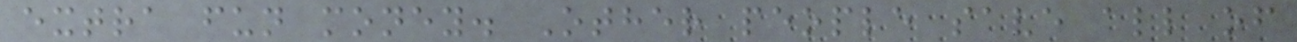extra fun money. Other people save all of
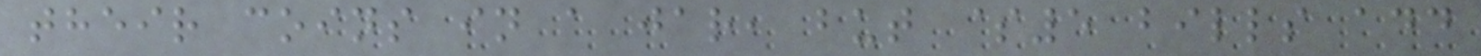their coins in a jar, but $5 bills add
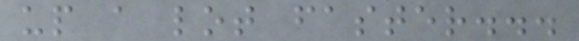up a lot faster...
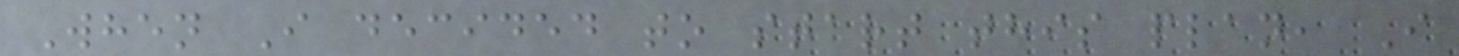When I decided to start this plan, I
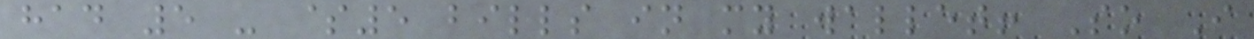had 5 - $5 bills in my wallet! So I
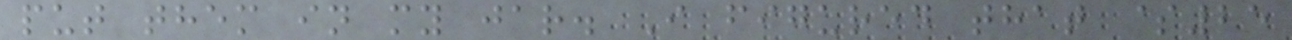put them in my jar. I figured that $25
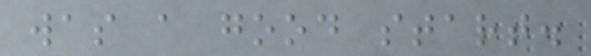was a good start.
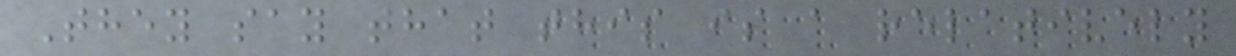They say that this is a relatively
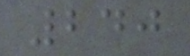240
